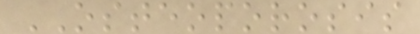OSTEOPOROSIS
